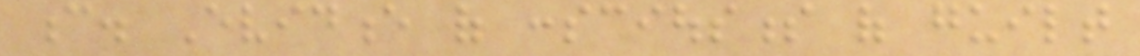c. Evidence of consciousness of guilt
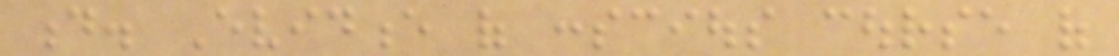d. Evidence of conscious course of
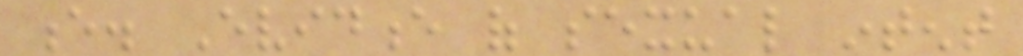e. Evidence of sexual intent
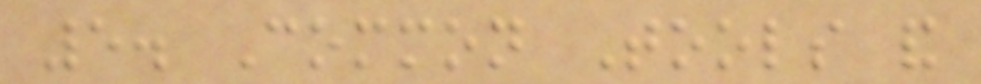5. Common Tools and
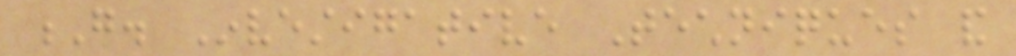G. Investigative Techniques and
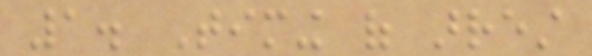1. Timing of arrest
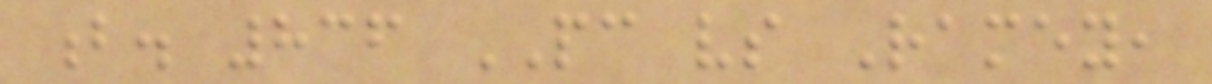b. 836 PC vs Ramey,
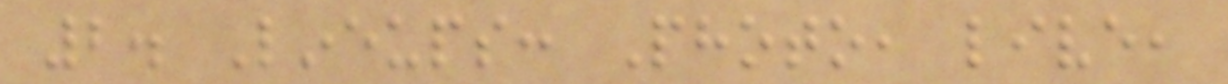2. Lineups: Photo, live,
